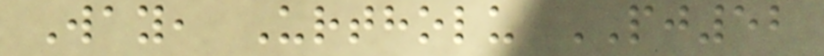Way, Urtholu PJ52
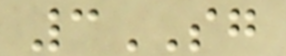3SG
